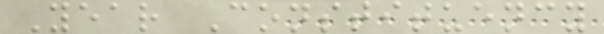Year Constituency
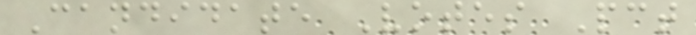Candidate Votes Pct
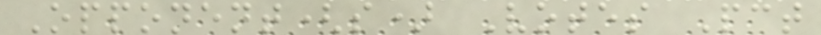Opponent(s) Votes Pct
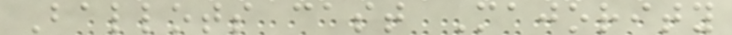Ballots cast Majority
